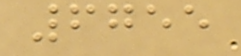6755
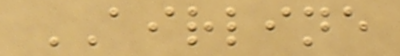AIRLINE
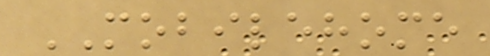MOBILEHOME
